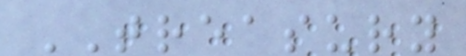TREASURY
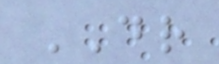DR
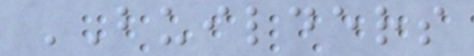BUILDERS
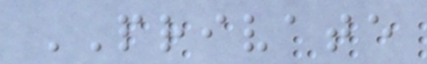PRIVATE
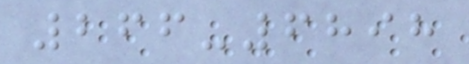266-6898
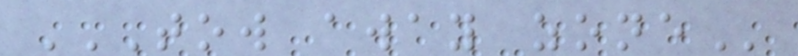TOW AWAY ZONE
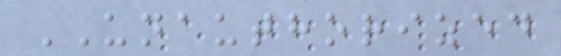UNAUTHORIZED
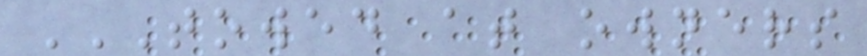TOWED AT OWNERS
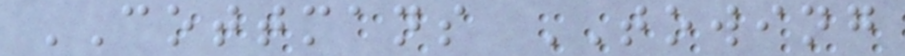COTTMANS TOWING
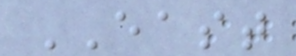EAST
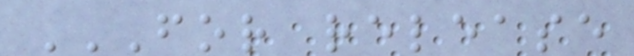FOR RELEASE
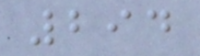294
